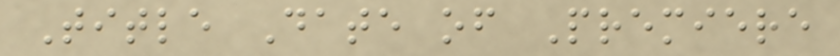Title Date of Premiere
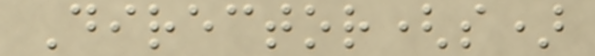Director(s)
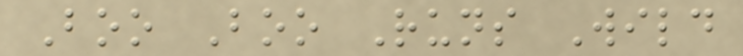Boo Boo Runs Wild
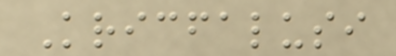Kricfalusi
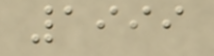1999
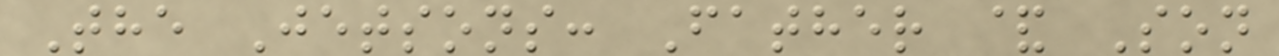The Jetsons: Father & Son
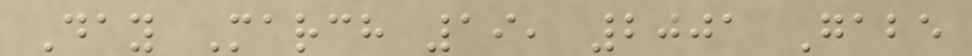Day March 19, 2001 Gabe
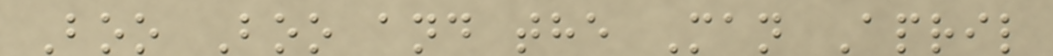Boo Boo and the Man April
